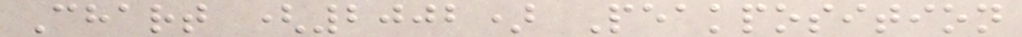Chart (2002) Peakposition
